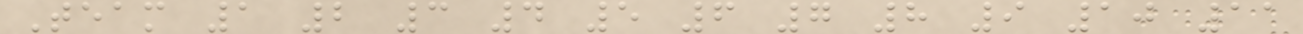Team 1 2 3 4 5 6 7 8 9 10 11
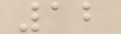12
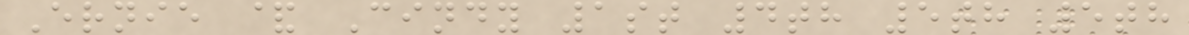Ernie & Cindy 1st 4th 5th 5th
